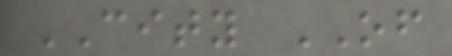CITY OF
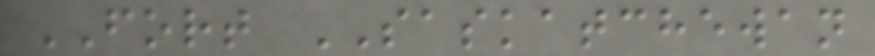FORT SASKATCHEWAN
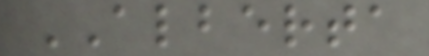ALBERTA
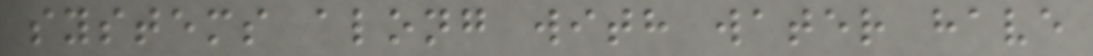systems along with water have
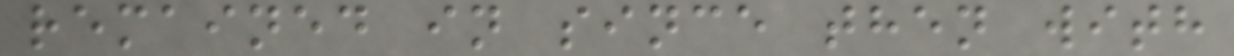remained in since then with
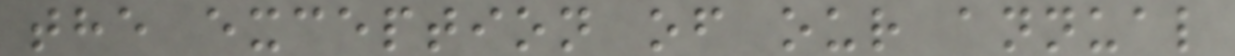the exception of our annual
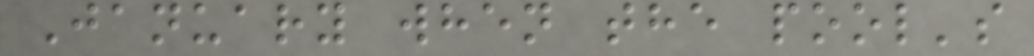January when the pool's
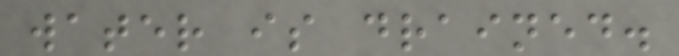water is drained.
